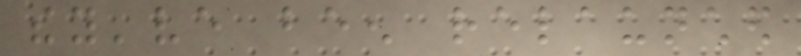they've been relaunched
